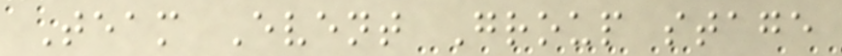Team Event Group stage
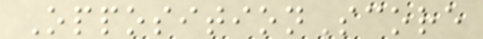OppositionScore
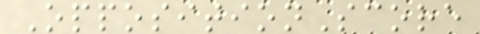OppositionScore
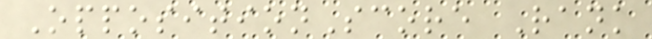OppositionScore Rank
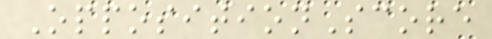OppositionScore
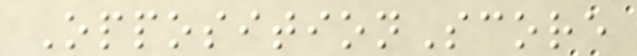OppositionScore
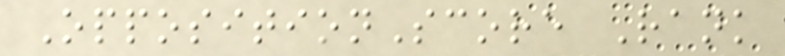OppositionScore Rank
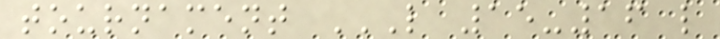tournament L 15-16 L
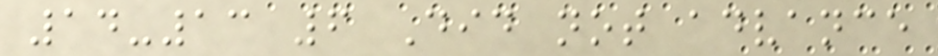14-13 6 Did not advance
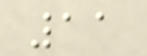11
